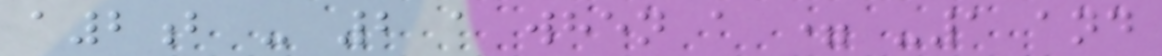a2b - 2 a when a = -1 and
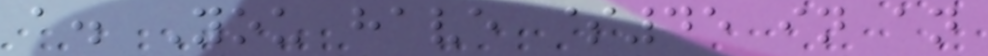a. You have $45 in an
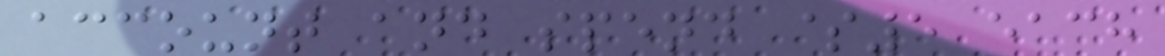account and spend $5 each
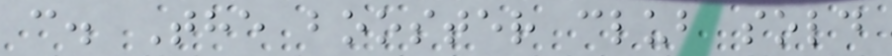c. The booster club sold
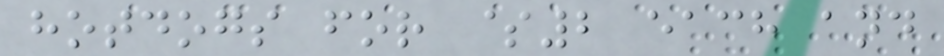hotdogs for $2 each and
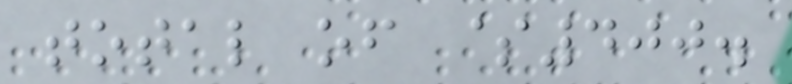total of $400.
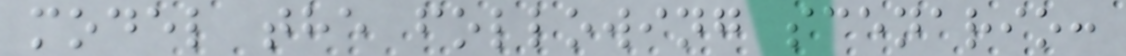model the following scenario:
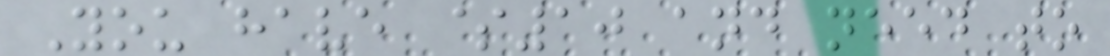You have $10 and need to
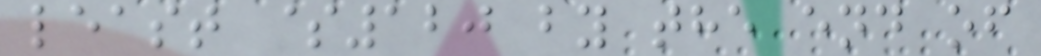least $120 by the end of
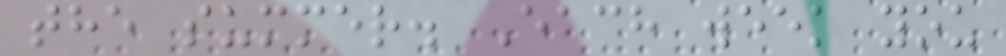the summer. Each week you
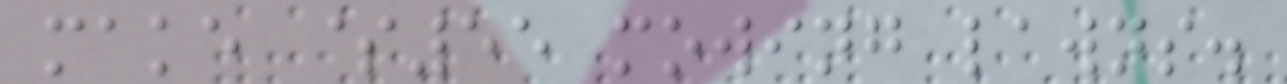make $55 mowing lawns.
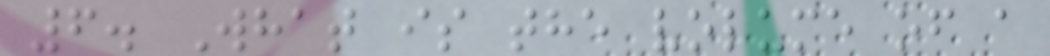6. What is the volume of a
